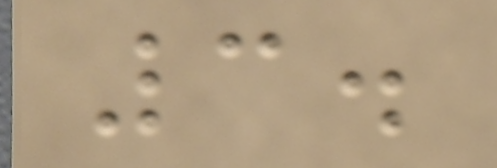3.
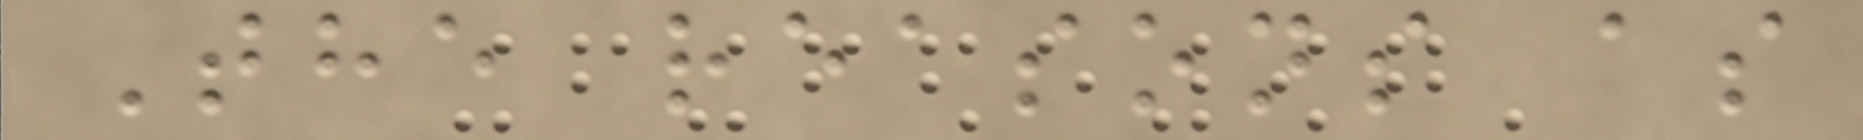The reasons as
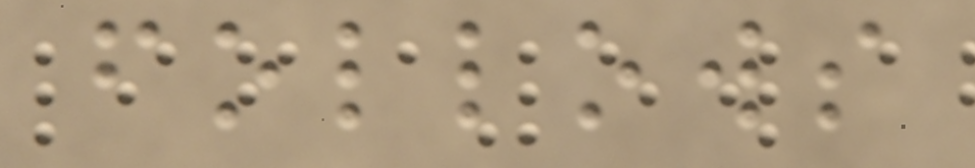follows
